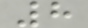8
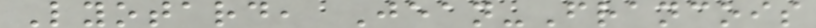Lyotard, Jean-Francois
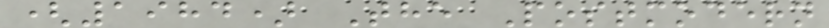(1984) The Postmodern
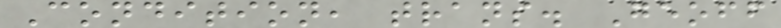Condition, trans. Geoff
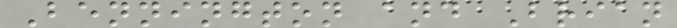Bennington and Brian
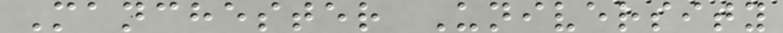Manchester University
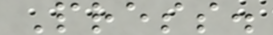Press.
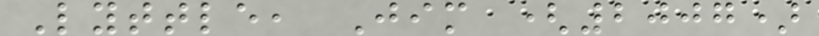Lyttle, Jim (2007)
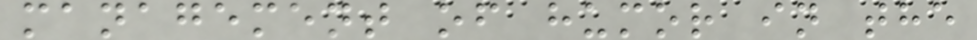management of humor in the
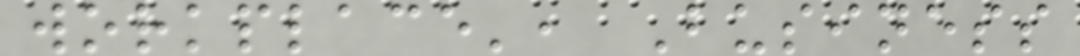workplace', Business
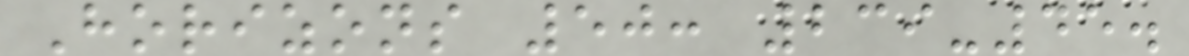Horizons 50: 239-45.
